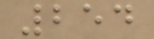254
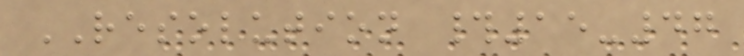RESOLUTION #15-47
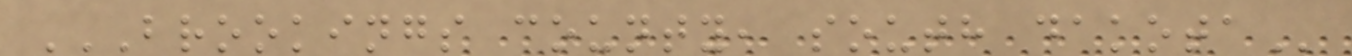BROOKINGS COUNTY, SOUTH DAKOTA
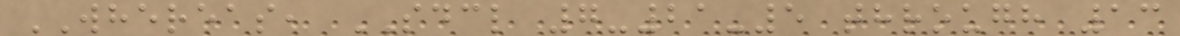WHEREAS, SDCL 7-21-5 through 13
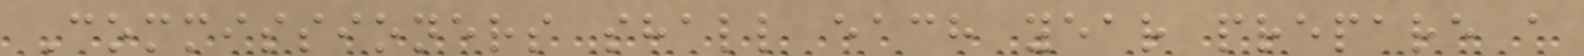Commissioners shall each year prepare a
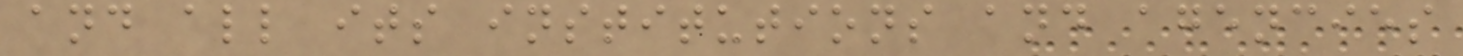and all its institutions and agencies
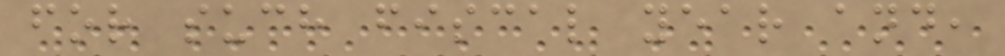for such fiscal year and,
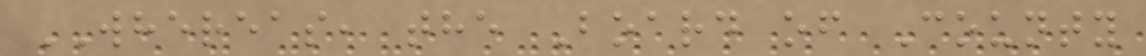WHEREAS, the Board of County
